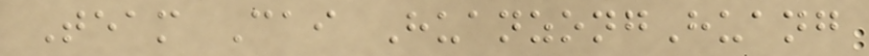Team Cai HuanzongHuang
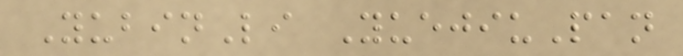YubinLi YuejiuPan
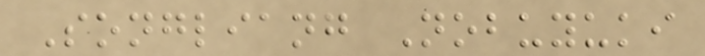Songliang Nobuyuki
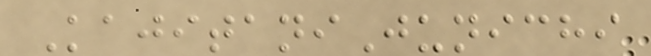KajitaniJunichi
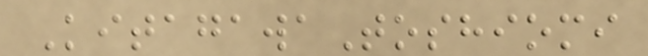KitagawaToshiomi
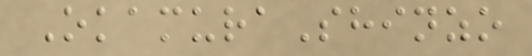OkamuraShinzo
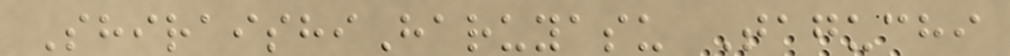ShiraishiHaruyasu Taguchi
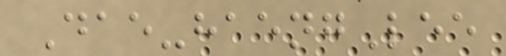Dae-haengLee
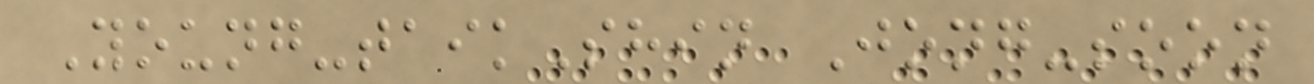Young-taikShin Jong-soon
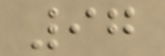97
